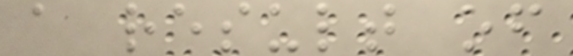a result of
